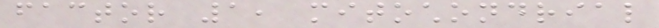factor 1, mitochondrial
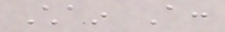Chain A:
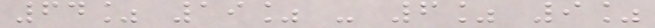64% 19% - 6% 9%
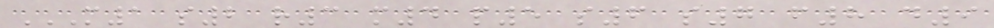M1 S2 R3 M4 P5 S6 S7 F8 D9
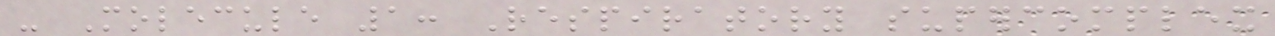- Molecule 1: Respiratory supercomplex
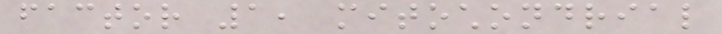factor 1, mitochondrial
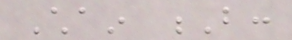Chain B:
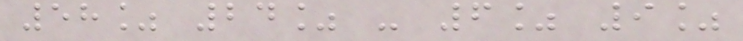58% 24% - 6% 9%
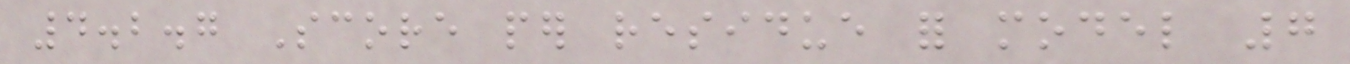4.2.7 Score per residue for model 7
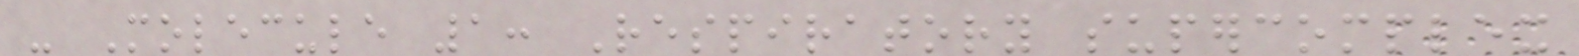- Molecule 1: Respiratory supercomplex
